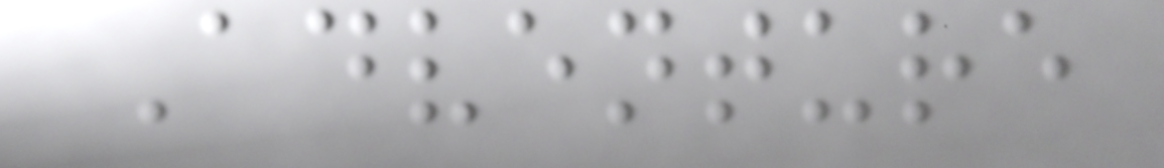Adventure
